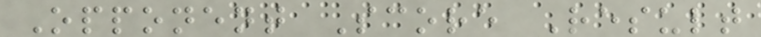Opponent Score Result
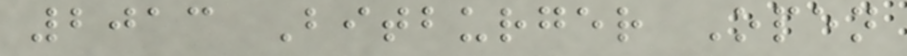2013 Bitburger Open
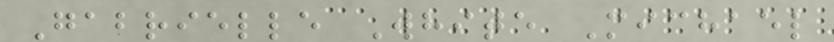Gabrielle White Michael
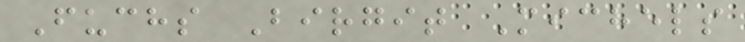Fuchs Birgit Michels
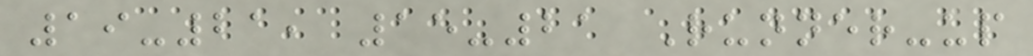19-21, 15-21 Runner-up
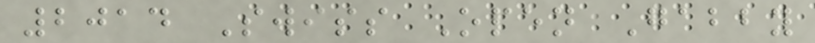2014 Swiss Open Gabby
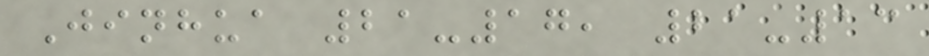Jinhua 21-17, 21-13
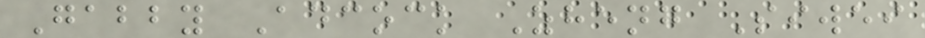Gabby Adcock Zheng Siwei
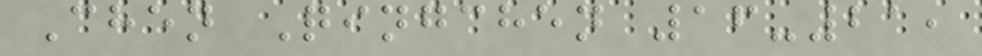Chen Qingchen 16-21,
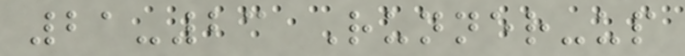21-23 Runner-up
